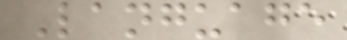Language
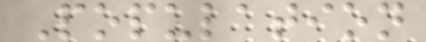Population
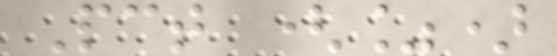Pct (%)
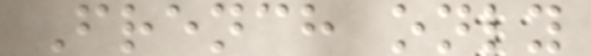French only
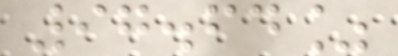97.64%
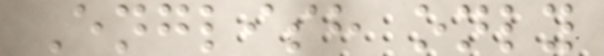English only
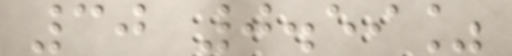30 0.59%
